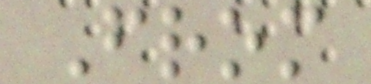From
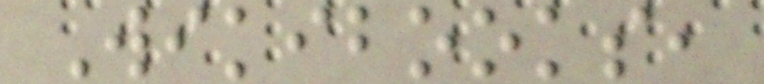Wikibooks,
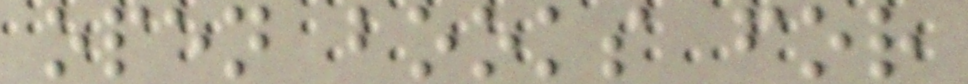open books for
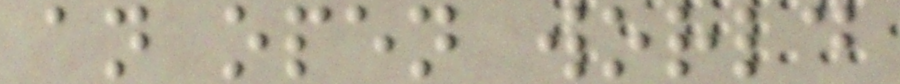an open world
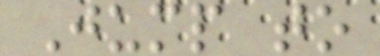Jump to
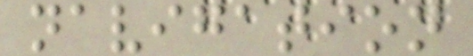navigation
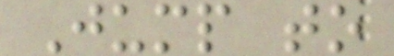Jump to
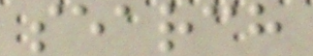search
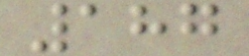187
